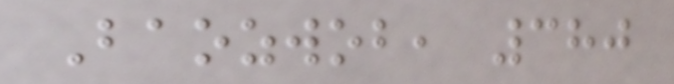Baozwob, 380
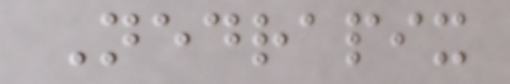Nedrapix
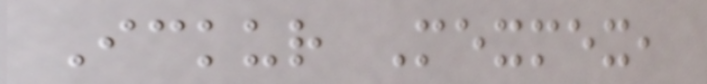Ickur Mexmex,
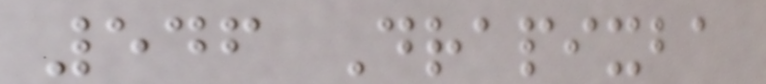546 Drapixba
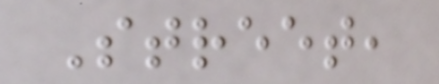Street,
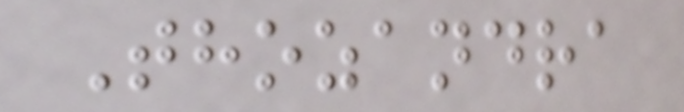Thozandra
